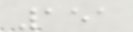151
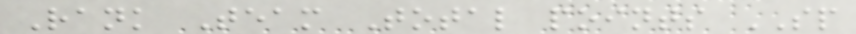Rank Team Total points SP
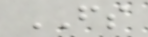FS
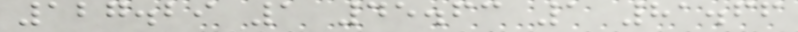127.29 1 45.63 1 81.66
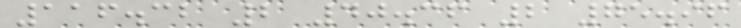116.32 2 40.36 2 75.96
